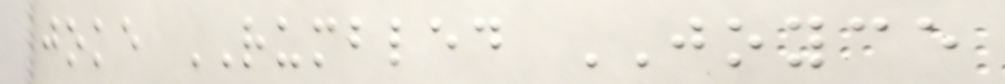joke RUMBLED JOYCE
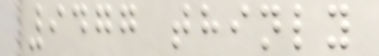9477 thinly
